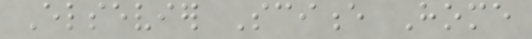Elsevier Science Home
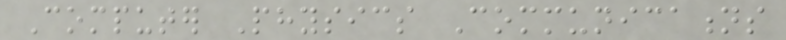Computer Physics Communications
